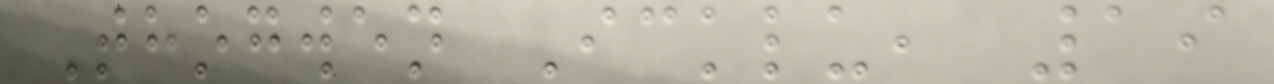Thogwen Icklu, 19
